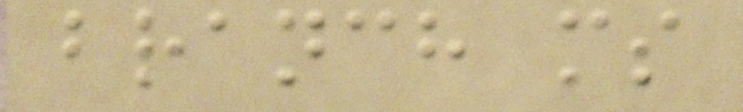branch ms
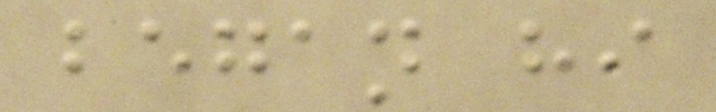began hi
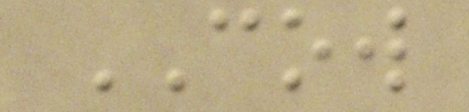COW
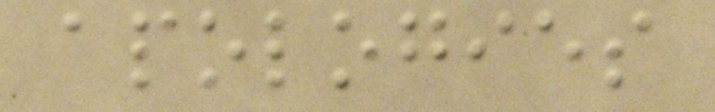apologies
